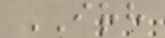IRH
